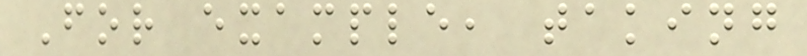For example, taking
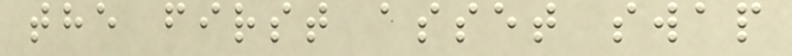the first asset swap
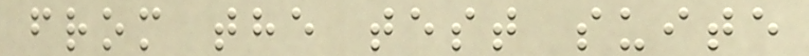from the test suite
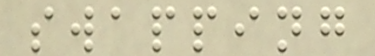swapping
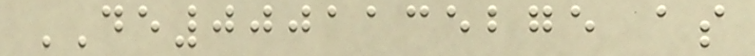DE0001135275 as
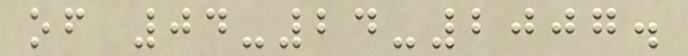of 04-24-2007.
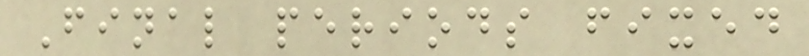Final periods fixed
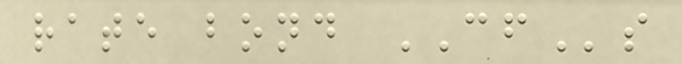rate bond CFs
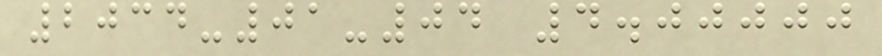2034-01-04 4.00000
